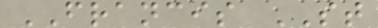FRANCIS ST
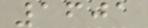1601
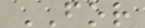FOR
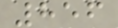856
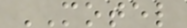MOTEL
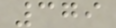379
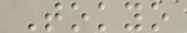Tokyo
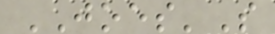JOES'S
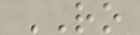RO
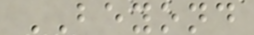BEYOND
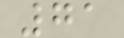71
